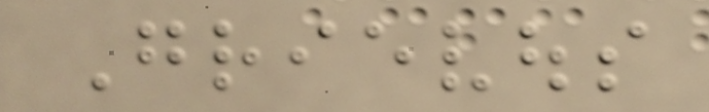Grievous
